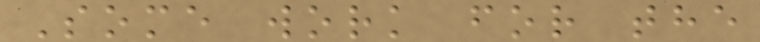Some work for the
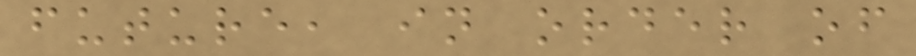future, in order of
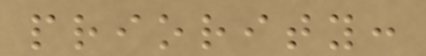priority:
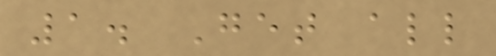1. Get all
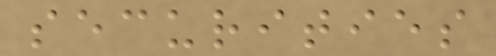securities
